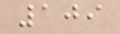109
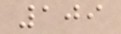109
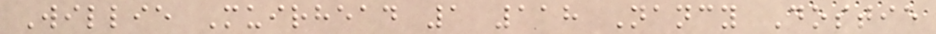Willie Muirhead 1 118 Nancy Dostie
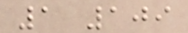1 109
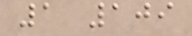1 109
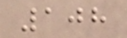108
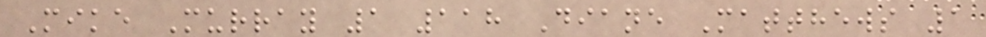Mike Murray 1 118 Diane Matthews 1
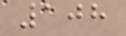108
